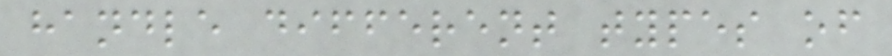handle different types of
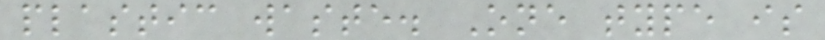plastic waste. One type is
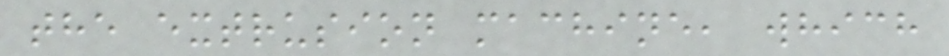the extrusion machine, which
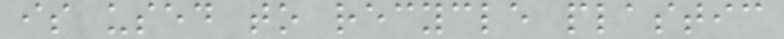is used to recycle plastic
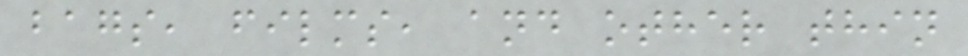bags, films, and other thin
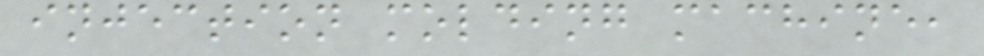injection molding machine,
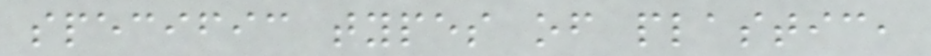specific types of plastic,
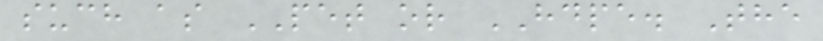such as PET or HDPE. The
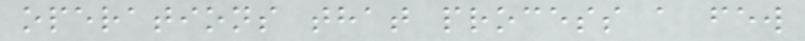operations that process a few
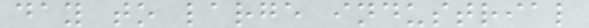day to large industrial
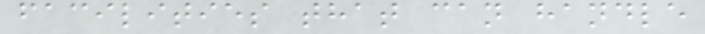facilities that can handle
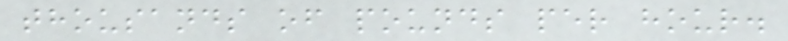thousands of pounds per hour.
